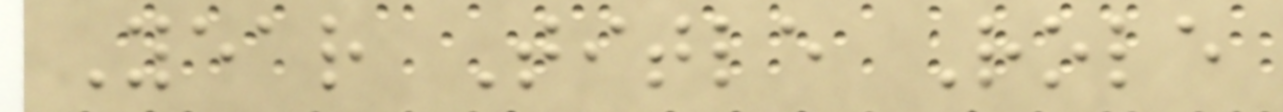Year Title Role
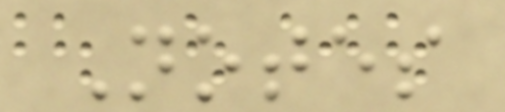Notes
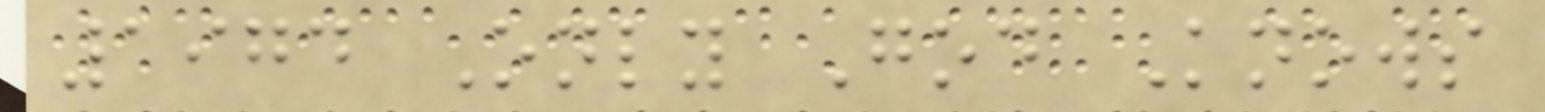1974 Only God Knows
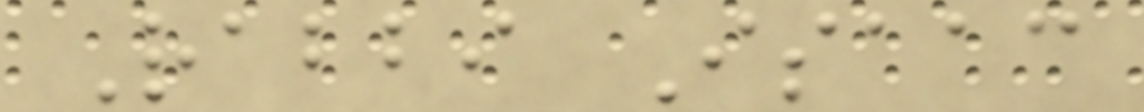Rabbi Isaac
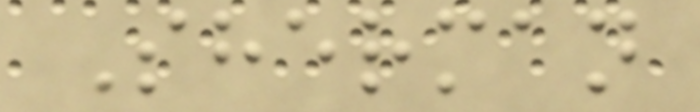Sherman
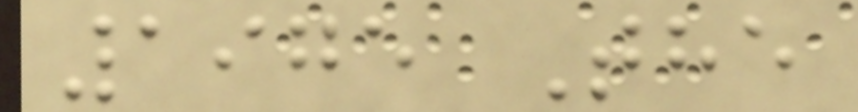1975 The
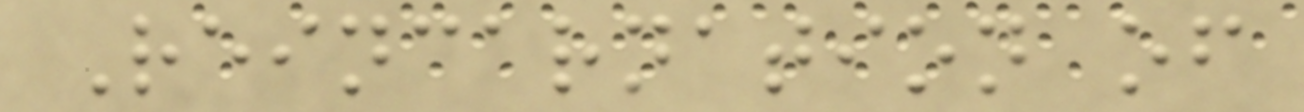Reincarnation of
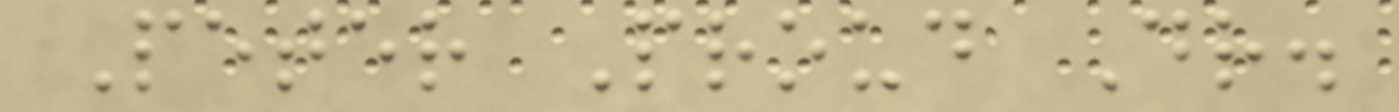Peter Proud Dr.
